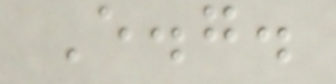E.g.
